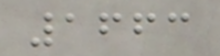1663
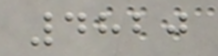4820
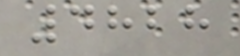4828
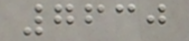7630
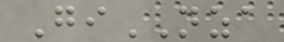GiNZA
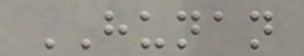HUNAN
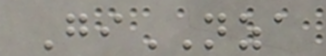GiNZA
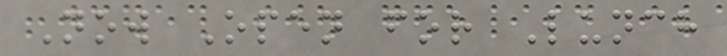Now Open for Lunch
